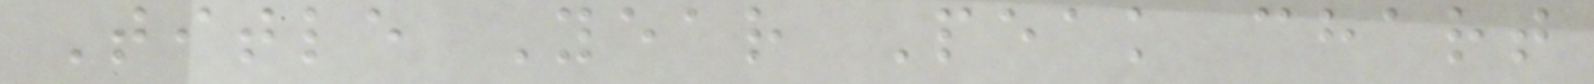Title Year Peak chart
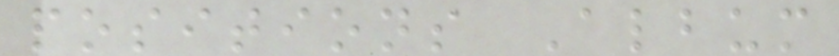positions Album
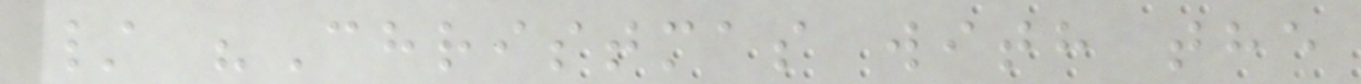/ "Christmas with the
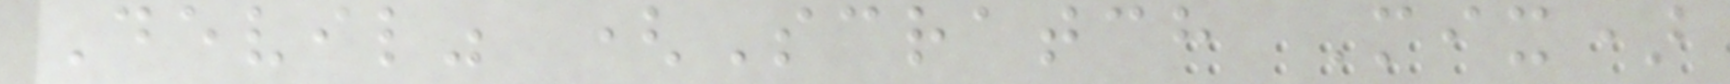Devil" (Scratch Mix)
